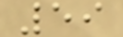59
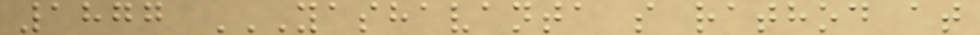1877 YASHAVANTA S RATHOD AT
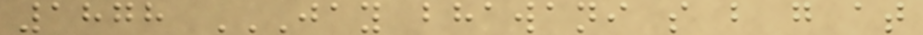1878 JAY BHAWANI S B G AT
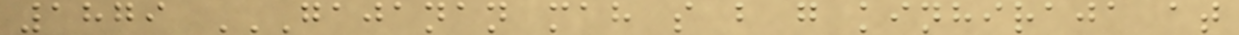1879 GAJANAN MAH S B G KINHIRAJA AT
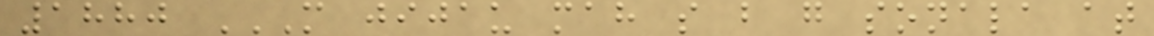1880 M JIJAU MAH S B G SONALA AT
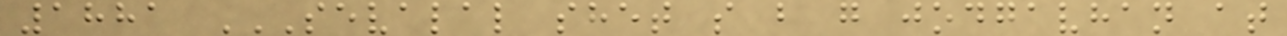1881 SEVALAL SHET S B G JODGAVHAN AT
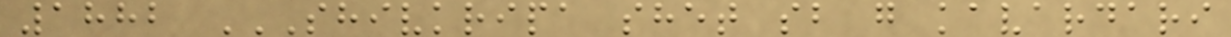1882 SHIVKRIPA SHET SB G KAVARDARI
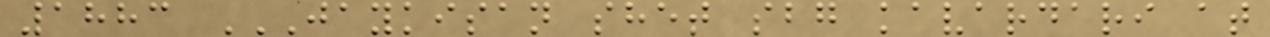1883 JAYKISAN SHET SBG KAVARDARI AT
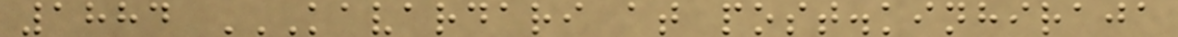1884 KAVARDARI AT POST.KINHIRAJA
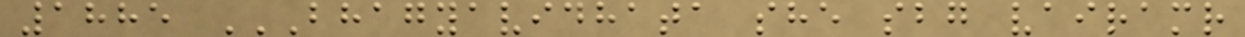1885 BHAGYAVIDHATA SHE SBG VAIRAMR
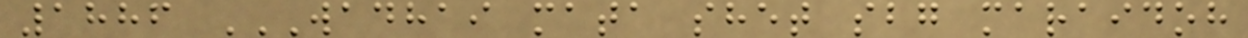1886 WADHAI MATA SHET SBG MARAIDOH
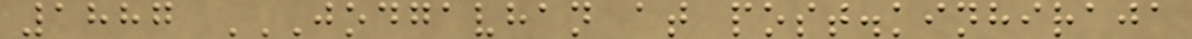1887 JODGAVHAN AT POST.KINHIRAJA
